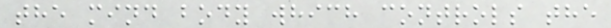the mind body which controls the
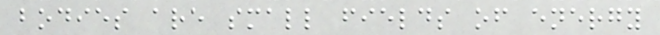bodies are small fields of energy
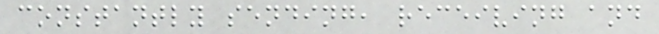constantly sending, receiving and
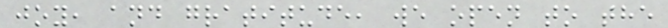joy, and gratitude, we open to the
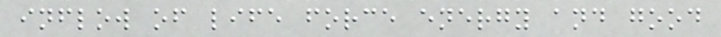inflow of life force energy and good
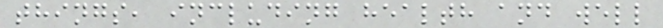things, including health and well
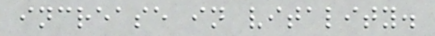increase in vitality.
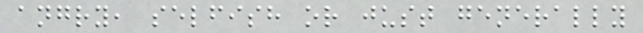angry, selfish or just generally
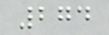274
